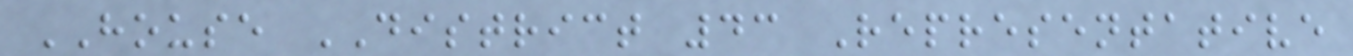HOUSE DISTRICT 43 Representative
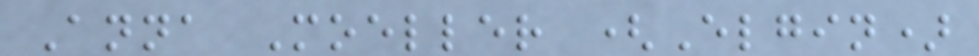Anna Moeller (Elgin)
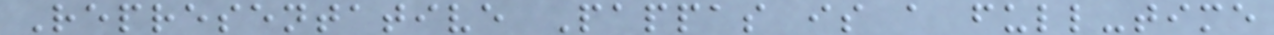Representative Pappas is a full-time
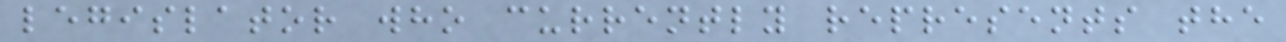legislator who currently represents the
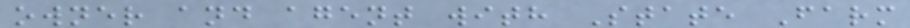owner and agent with State Farm
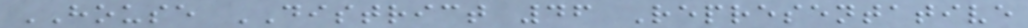HOUSE DISTRICT 46 Representative
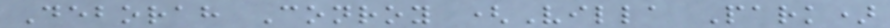Deborah Conroy (Villa Park)
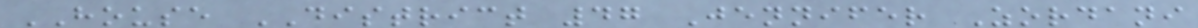HOUSE DISTRICT 47 Jennifer Zordani
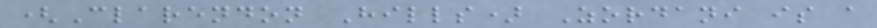(Clarendon Hills) Zordani is a
